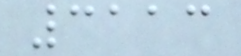3113
